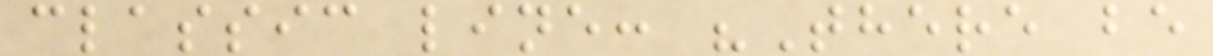classic line: "There be
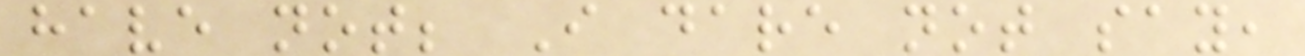have not; I dare not say,
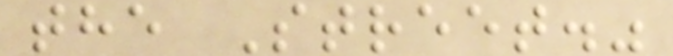the Street."
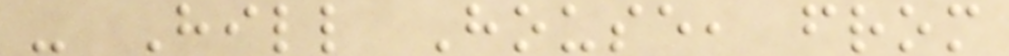- Hill House, from
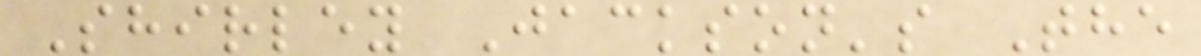Shirley Jackson's The
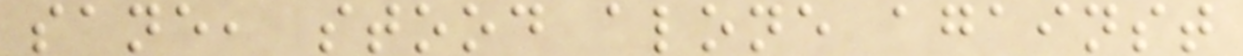sane, stood alone against
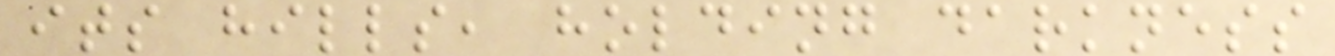its hills, holding darkness
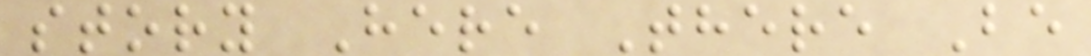story Here There Be
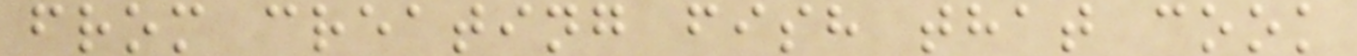from creating fish that cook
